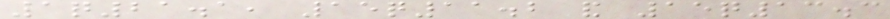1q21.1, 15q11.2 and 15q13.3
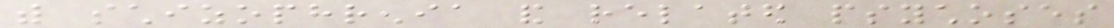with schizophrenia and related psychoses
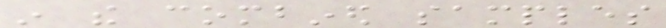in the combined samples
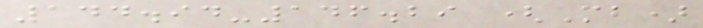144.94-146.29 (Mb)
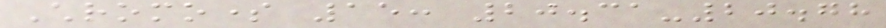Chromosome 15: 20.31-20.78
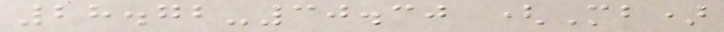28.72-30.30 (Mb)
